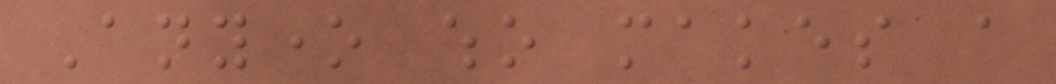Anyone who makes a
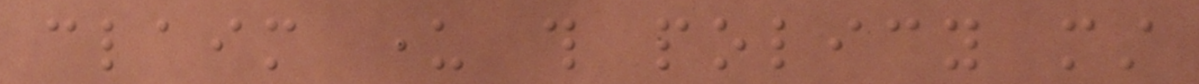claim under this policy must
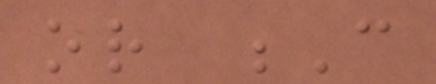or C
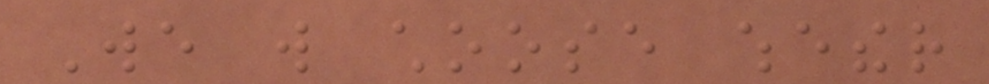We will choose whether
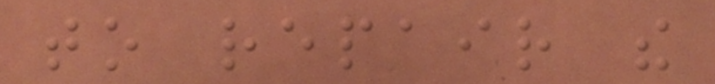to repair the
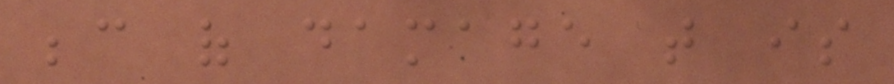because of damage that is
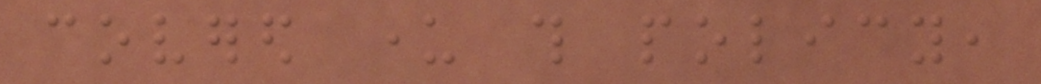covered under this policy,
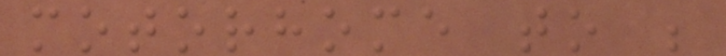motorhome to be
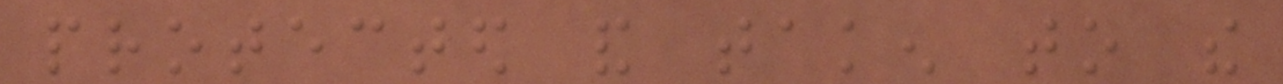protected and taken to the
